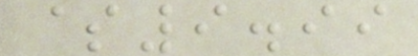$9.99
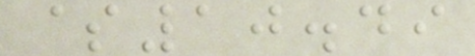$10.49
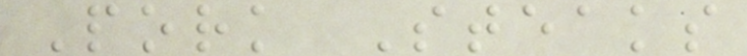Pork Steaks
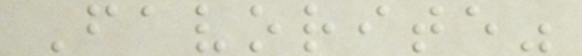Favorite"
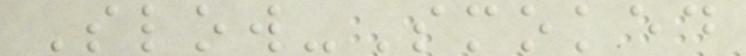Slow-Smoked
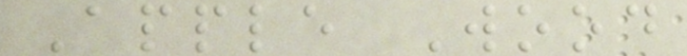Apple Wood
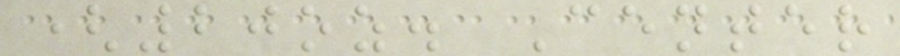(20oz. Center
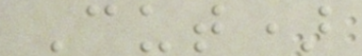Cut)
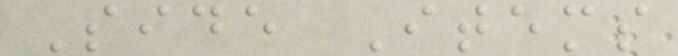Side Items
